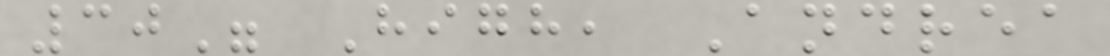30" High, Andrea
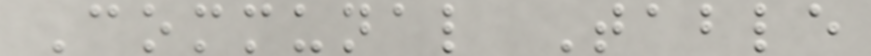Communal Table
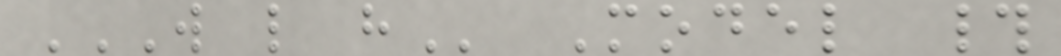W L H Model #
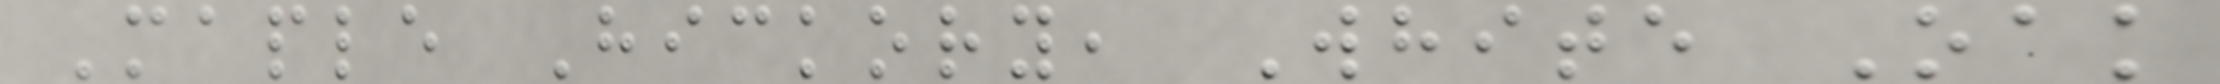Maple Hickory, White Oak
